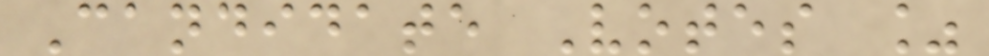Candidate Votes %
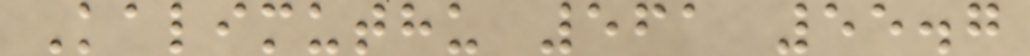Kalimuthu 561 55.7
